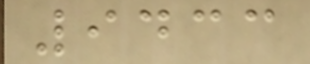9433
